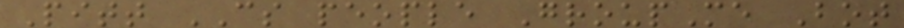Pitt CS people GroupMe Bot
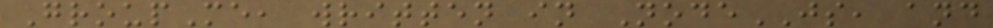GroupMe, written in NodeJS, and
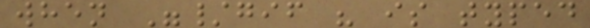when "/gif " is typed
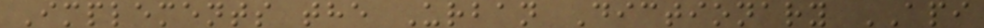Implements the Urban Dictionary API
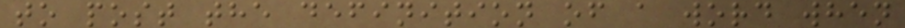to post the definition of a word when
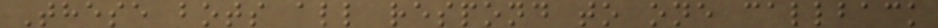These bots all respond to one callback
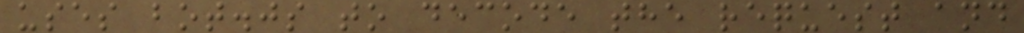uses bot.js to decode the request and
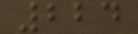224
